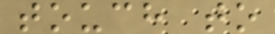touch to
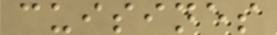cuisines
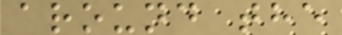around the
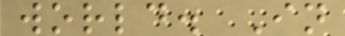world. In
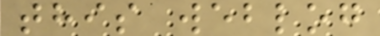this weblog
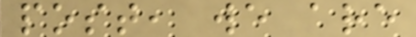post, we are
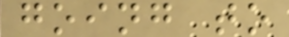going to
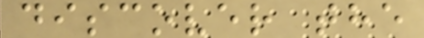discover the
